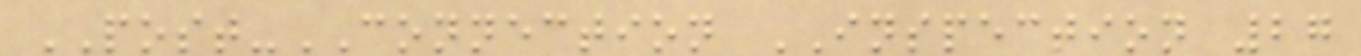POST-CONNECTION INSPECTION 27
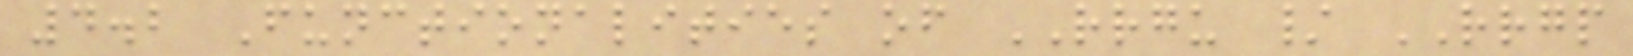4.2 Functionalities of RRGU / RRGP
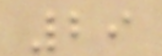29
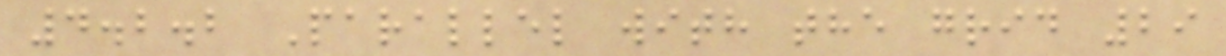4.2.2 Parallel with the grid 29
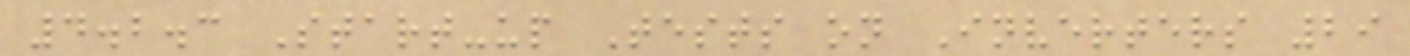4.2.3 Start-up Tests on Inverters 29
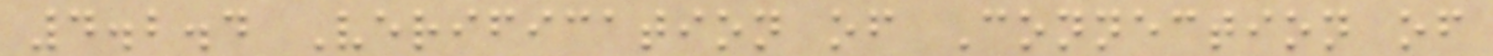4.2.4 Verification of Connection of
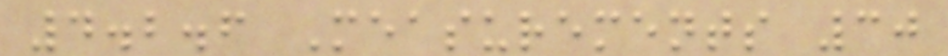4.2.6 Measurements 30
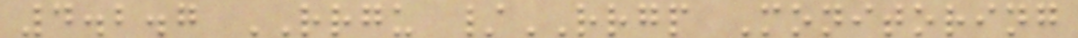4.2.7 RRGU /RRGP Monitoring
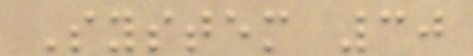System 30
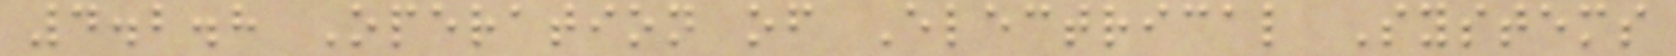4.2.8 Operation of Electrical Systems
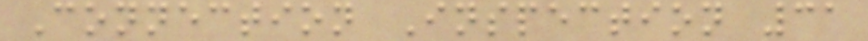Connection Inspection 31
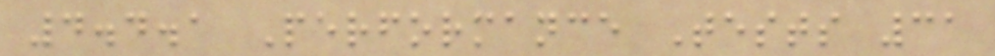4.4.1 Performance Tests 31
